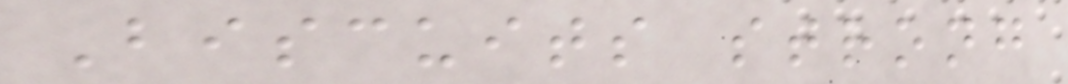Biscuits strong
